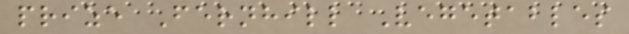prize Fernhill Vegetables
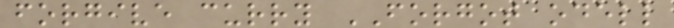forgive curry FORGOT odell
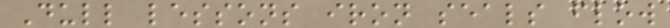Dull lessons iron seals flow
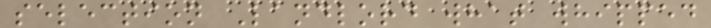selection Landlord what whipped
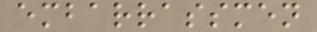embarrassmen
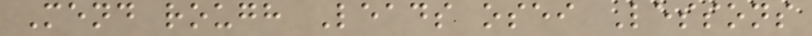Mend rough Leads osei Lessons
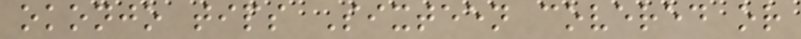okonjo tips Sixteen covered or
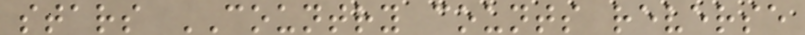stars COUNTRY counts reverse
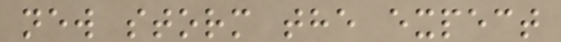new storm the expect
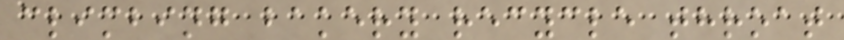climbing bakery recycle throat
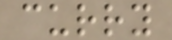curry
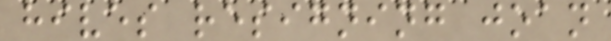hives resigning joan
